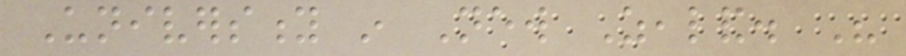University in New Zealand. His
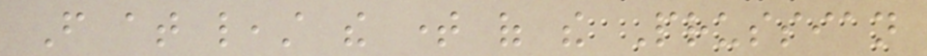From at least the time of the Prussian
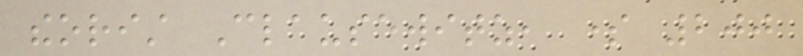theorist Clausewitz, some 200
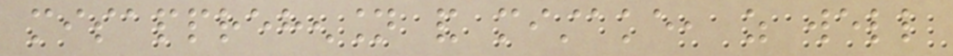misapprehension and mistake, as well
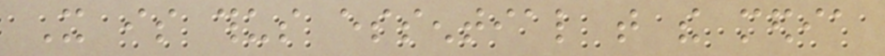It is thus essential that the media
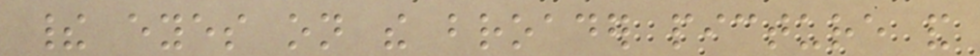their eyes on the broader picture and
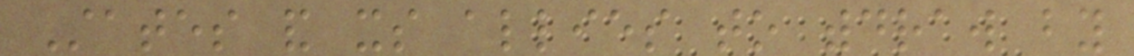States and its allies to withdraw by
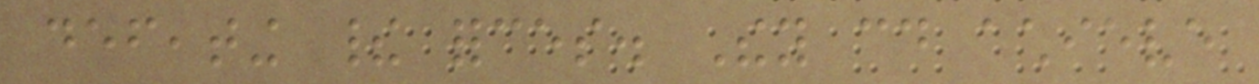defeating their forces. They could achieve
